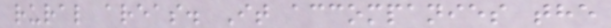rural areas. It accompanies the
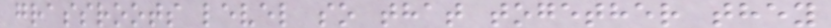grassroots level so that together they
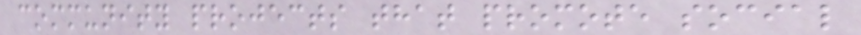community projects that promote social
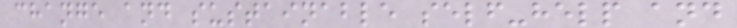change and sustainable self-help and
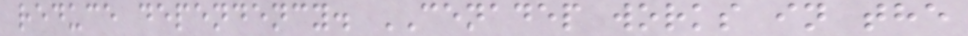reduce dependency. CENADEP works in the
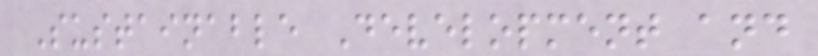Sustainable Development and
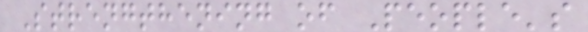Strengthening of People's
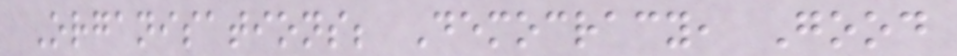Organisations; Democracy, Good
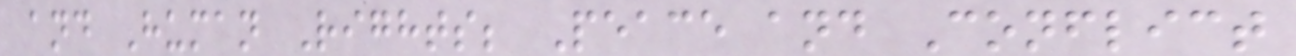and Human Rights; Peace and Conflict
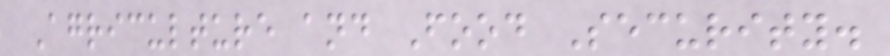Agriculture and Food Security.
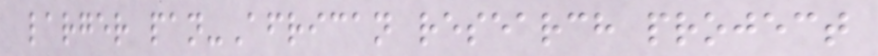larger pan-African research project
